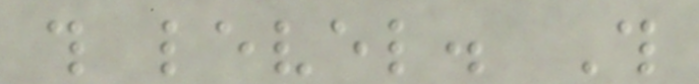this level. This
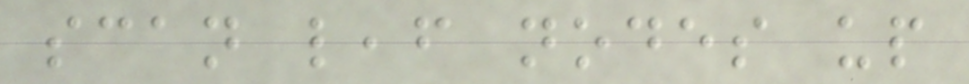scan leaf nodes up
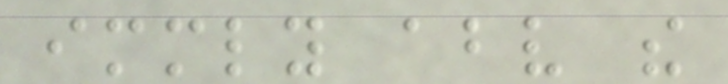immediately above the
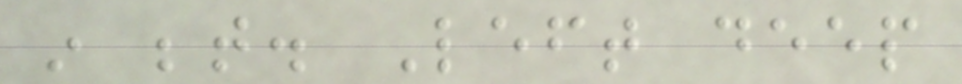in between. Left deep
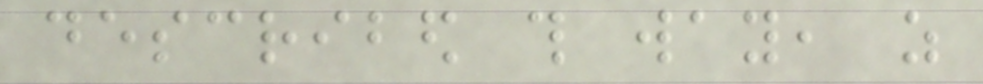described this way, as
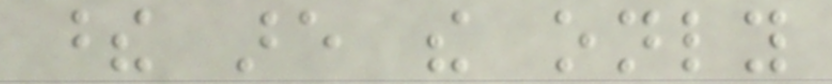these are the only
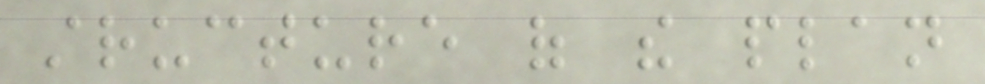structure of the plan
